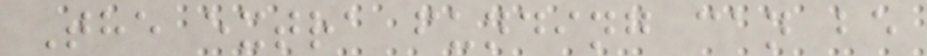The extra funding can be
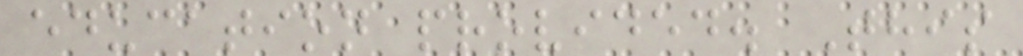education provided. This
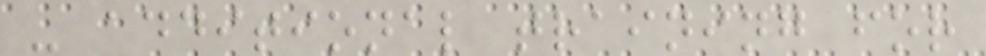- additional training for
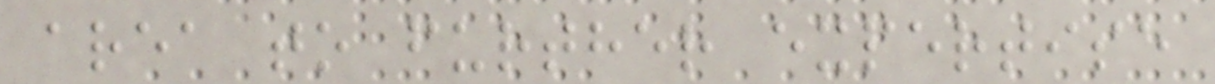area to further expertise
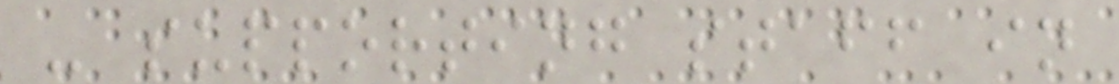- supporting staff in
